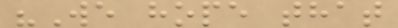"We hope that
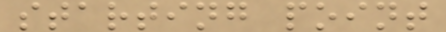starting point
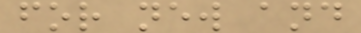for new and
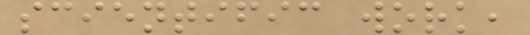scientific work,
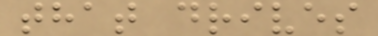that drives
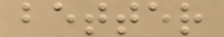better
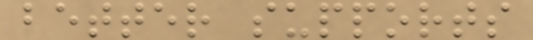better supports
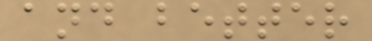and better
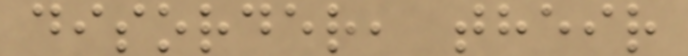disorder, their
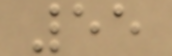55
